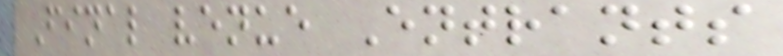Final venue Entrants
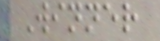Winner
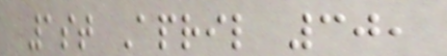1st April 30,
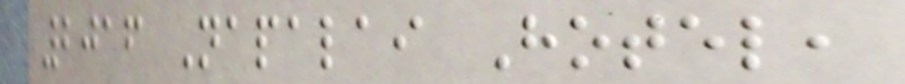2016 Napalai Hotel,
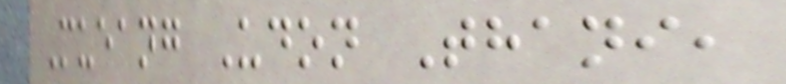Mueang Udon Thani,
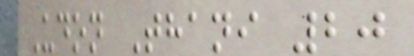Udon Thani 20
